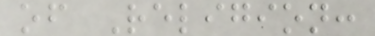of Religion:
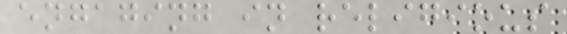engaging in religious
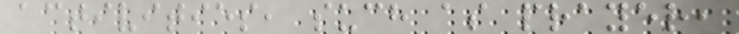activities, such as prayer,
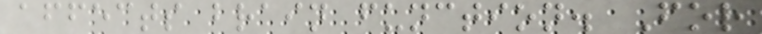affects brain function. For
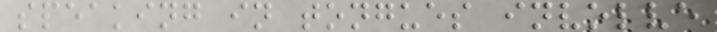speaking in tongues involve
